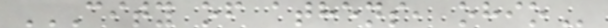CITY OF ATHENS, OHIO
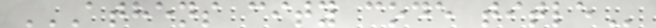ATHENS CITY CODE TITLE
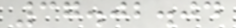37.02.04
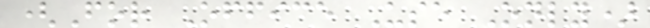(For Office Use Only)
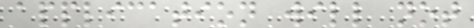application will not
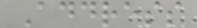Address
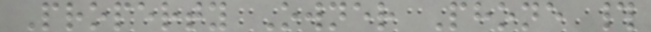Property Owner Phone #
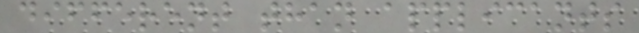different than applicants
